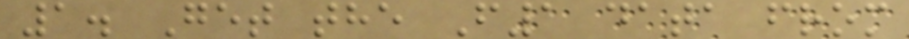1. Get the F1 data from
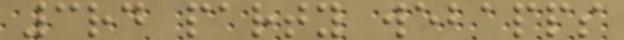3rd party webapps
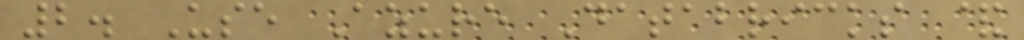2. Use Azure Databricks &
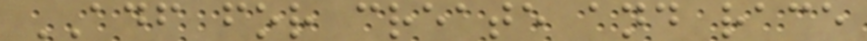ADF for create and race
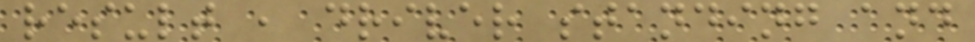result , driver standing and
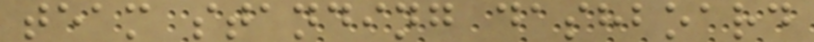team standing dashboard
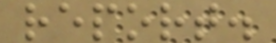report.
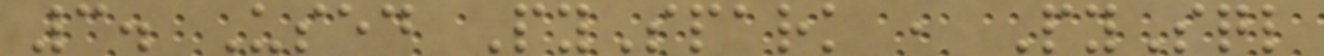3. Used PySpark , PySql
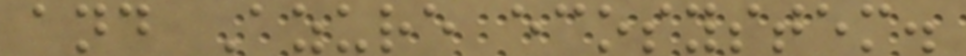and Azure ecosystem.
